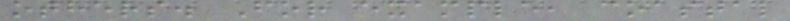others. For example, coastal
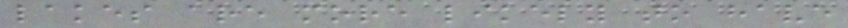lakes are more likely to have
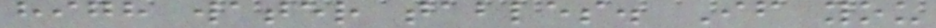high water tables. If you
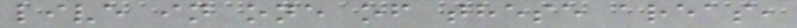live in one of these areas,
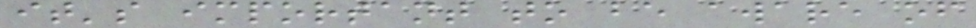it's important to be aware of
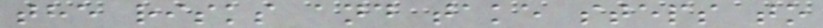the risks and take steps to
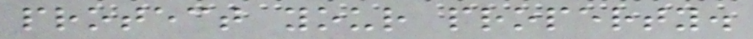protect your property.
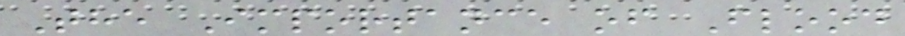The Importance of Flood
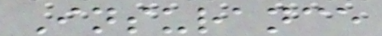Insurance
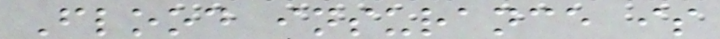Flood insurance is
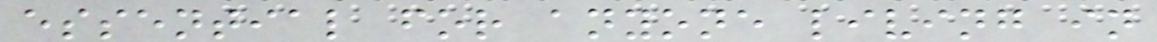essential for anyone living in
